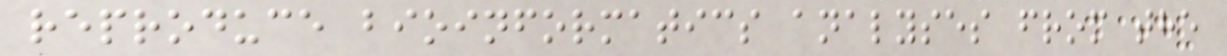reproduce bioinformatics analyses from the
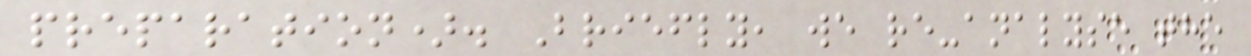preparation). Briefly, we re-analyse the
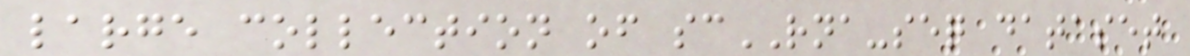large collection of scRNA-seq dataset
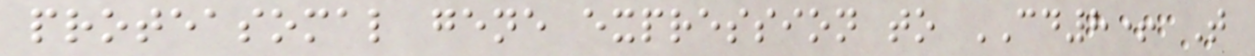proteasomal gene expression to CD8+ T
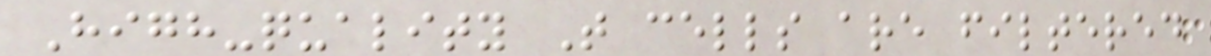High-quality T cells are filtered
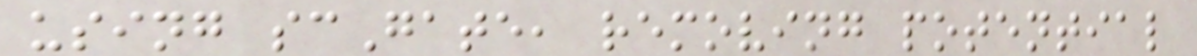using scGate, removing potential
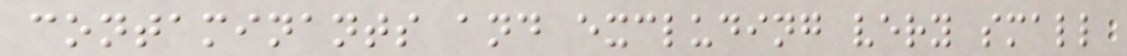contaminants and excluding very small
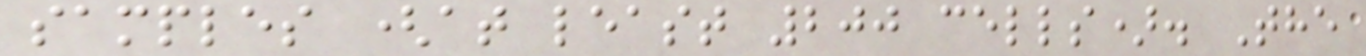samples (at least 200 cells). The
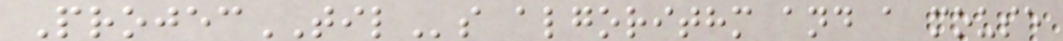ProjecTILs algorithm and a mouse
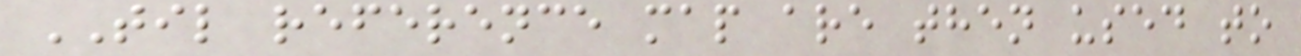TIL reference map are then used to
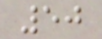50
